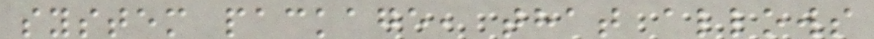system package, that allows
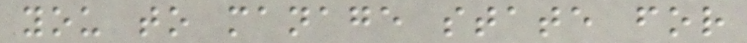you to manage state for
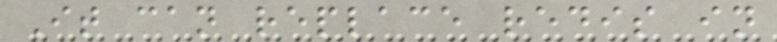It can replace redis in
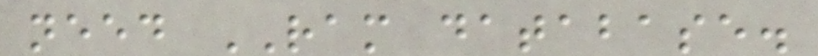need RAM database.
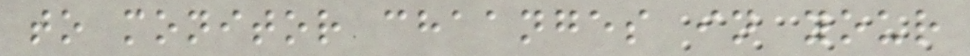to monitor chaanges in your
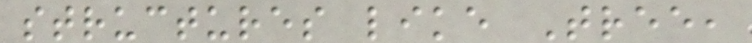structures like Tree,
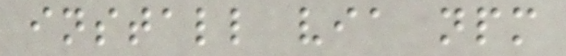install via npm
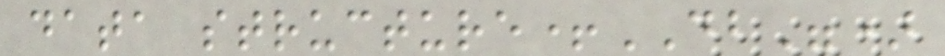data structure+DB")
